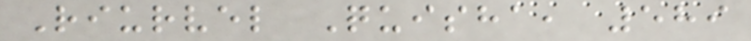Riurvel Quisha, 589
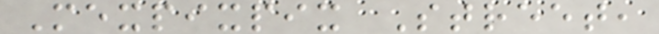Mexpixpix Street,
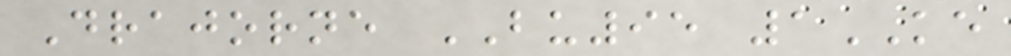Drajorne BU95 1KE
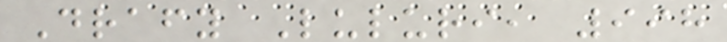Drafy Luluri, 998
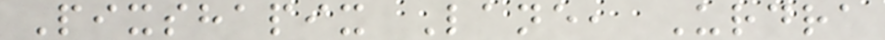Pixshapix Lane, Urdra
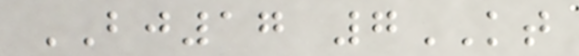BJ17 7KT
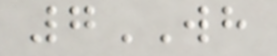7WH
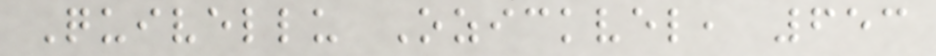Quivellu Ozickvel, 653
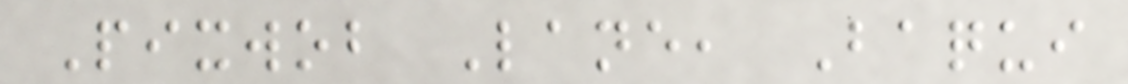Pixwob Lane, Baqui
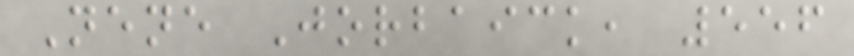Nene Jorbaick, 556
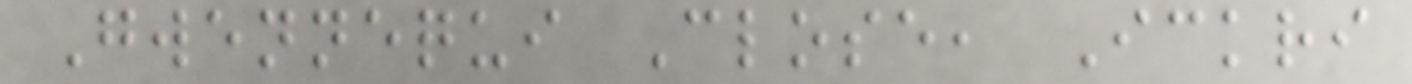Gwennequi Close, Ickri
